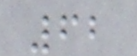62
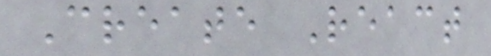Create React
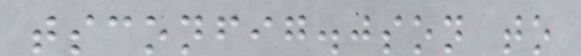tsconfig.json to
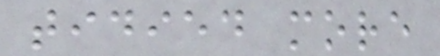tidied more
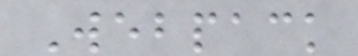Webpack
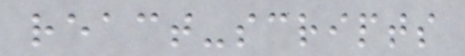react-scripts
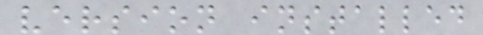version installed
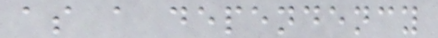as a dependency
